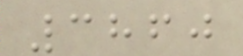3860
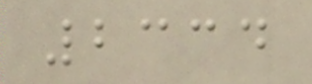2334
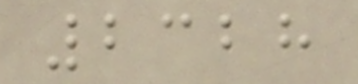2328
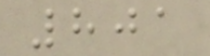801
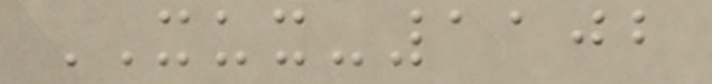XUX-1102
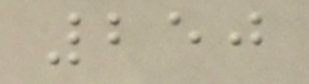250
